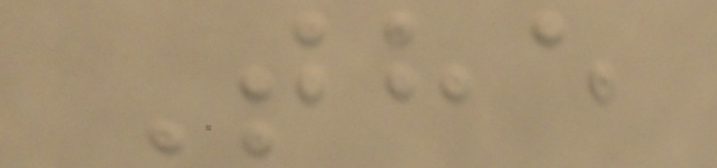The
